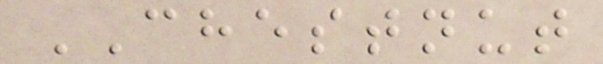CHESTNUT
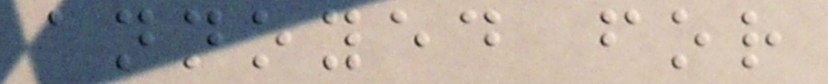annoyed for
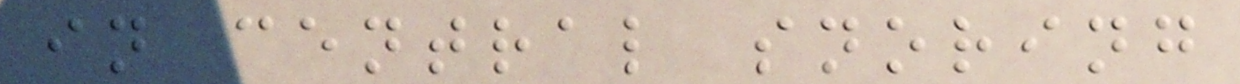in central snoring
